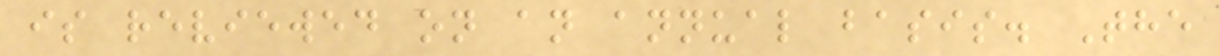is reviewed on an annual basis. The
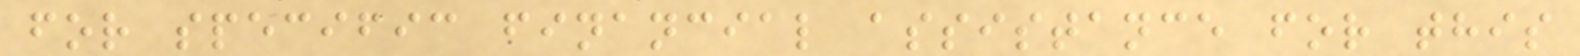for specific financial assistance for this
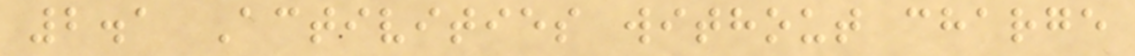2.1 Activities without charge
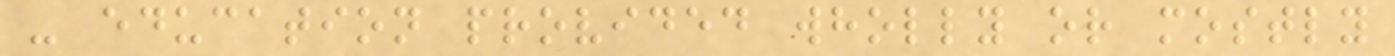- education provided wholly or mostly
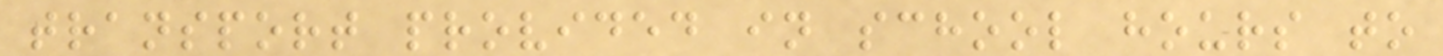transport provided in school hours to
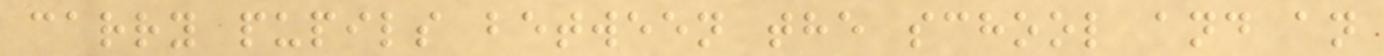carry pupils between the school and an
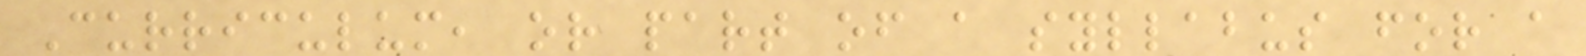Curriculum, or part of a syllabus for a
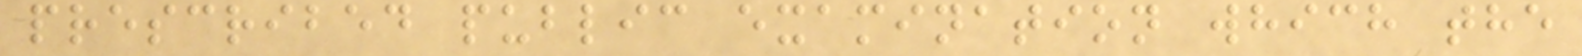prescribed public examination which the
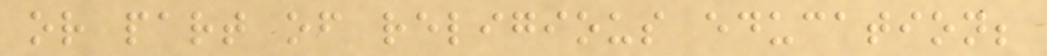or part of religious education;
